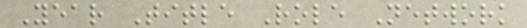Year Title Role Network
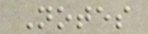Notes
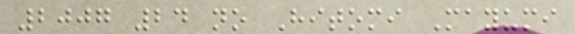2007 24 no Hitomi Mayumi
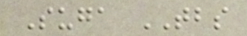Suga TBS
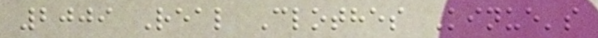2009 Real Clothes Kinue's
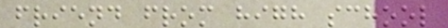friend from high school
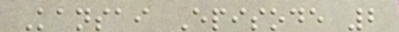Kansai Episode 2
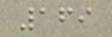169
